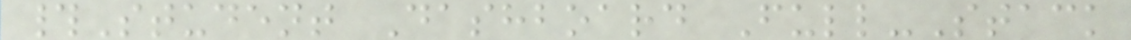#Student Dashboard Full-Stack
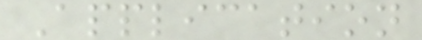Application
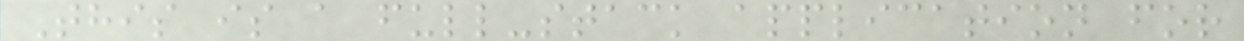This is a full-stack application for
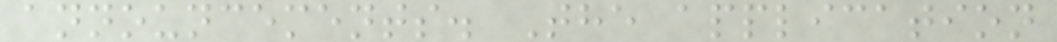announcements. The application
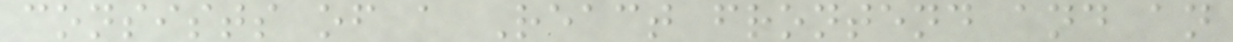consists of a React frontend and an
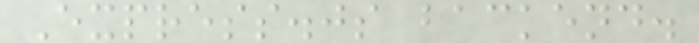Express.js backend.
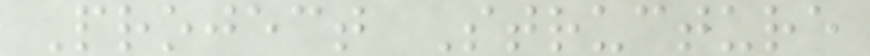Project Structure
